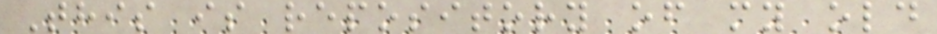This is repository of my old
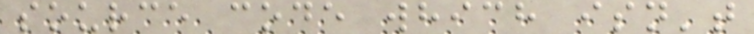source code which isn't
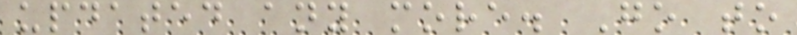updated any more. Go to
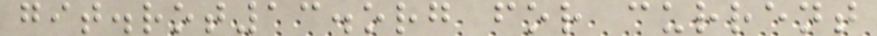git.rot13.org for current
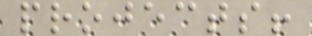projects!
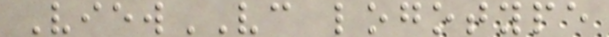ViewVC logotype
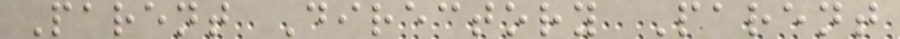Parent Directory Parent
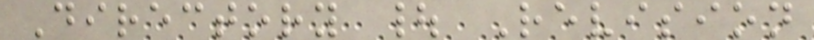Directory | Revision
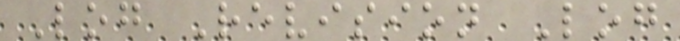Log Revision Log
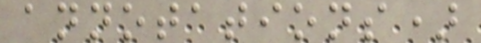annotations)
